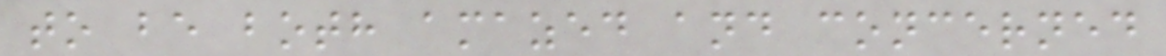to be both amazed and concerned
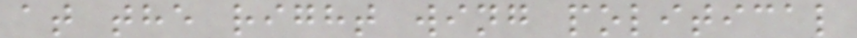at the right wing political
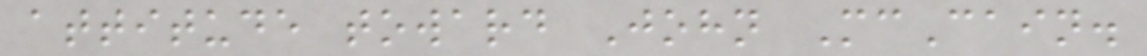attitude toward John McCain.
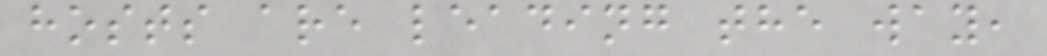hosts are leading the way,
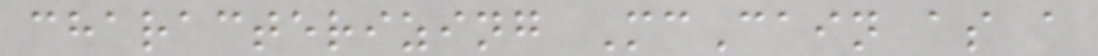characterizing McCain as a
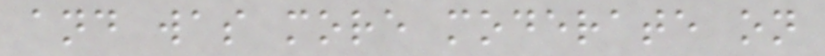and was more moderate on
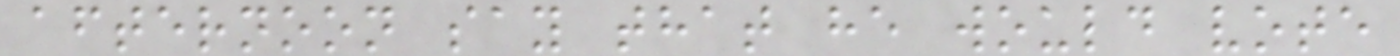afternoon say that he would vote
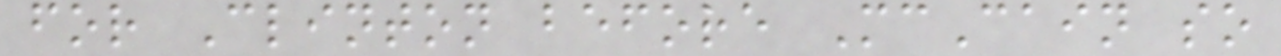for Clinton before McCain so
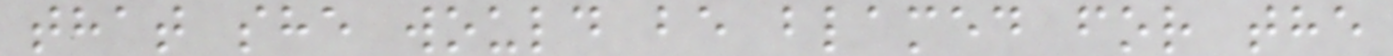that she would be blamed for the
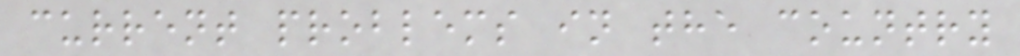current problems in the country
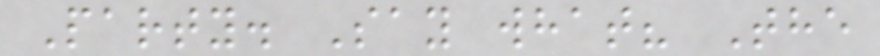Party. Say what? The
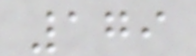179
